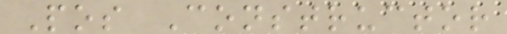Pos Constructor
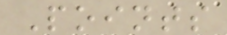Points
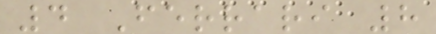4 Ferrari 8
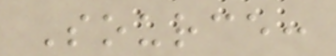Source:
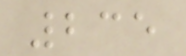235
